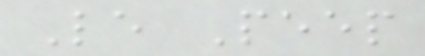Le Peep
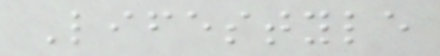Lifestyle
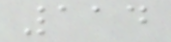114
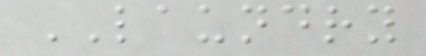LAUNDRY
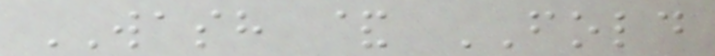WASH & FOLD
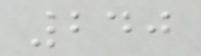240
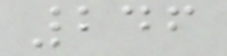246
